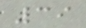39
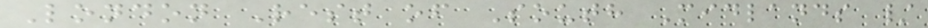London Rest of South Midlands /
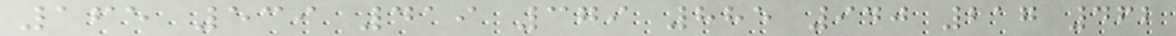165 539 419 379 885 940 217 462
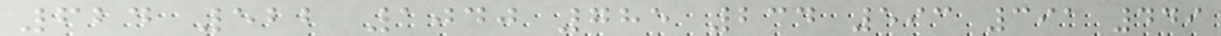624 522 1040 785 234 593 391 449
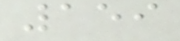159
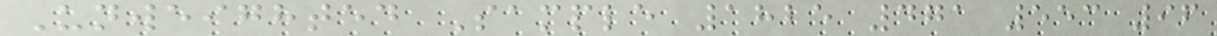Unweighted Sample 1825 471 553 96
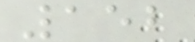152
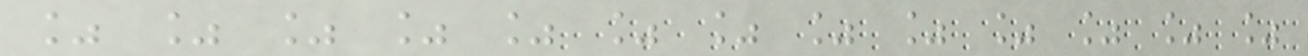% % % % % % % % % % % % %
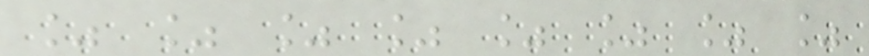% % % % % % % %
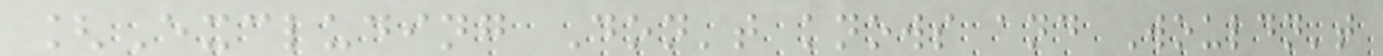[Excluding Don't knows and Wouldn't
